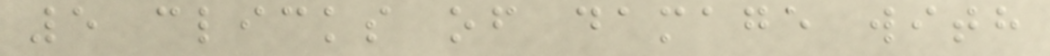5 clicks of damage with
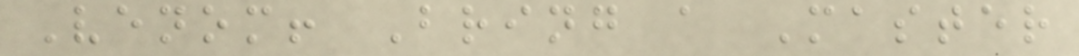Venom! Bring a Master
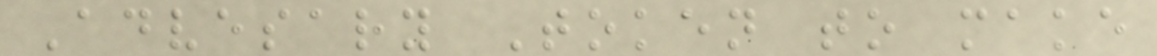Advesary Token to make
